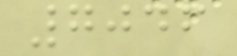7046
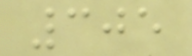305
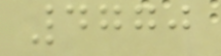4770
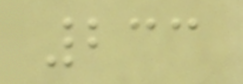233
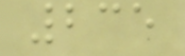235
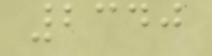2340
